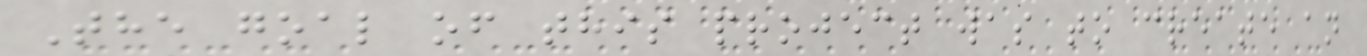The goal of this project was to create an
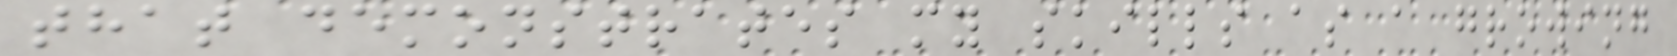that demonstrates my skills as a growing
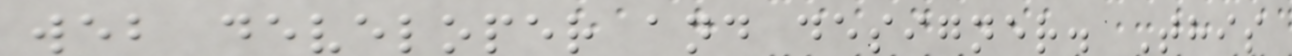web developer and designer. This
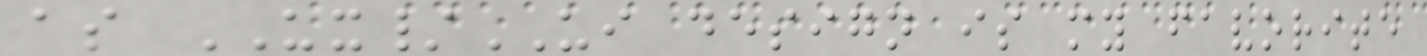as UX/UI design is my favorite
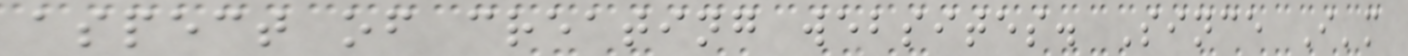aspect of creating websites. Since I'm
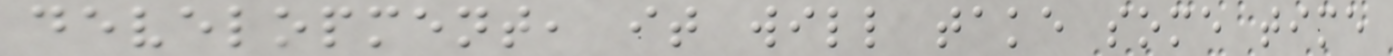development, it will take some time
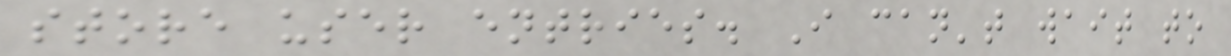store user entries. I can't wait to
